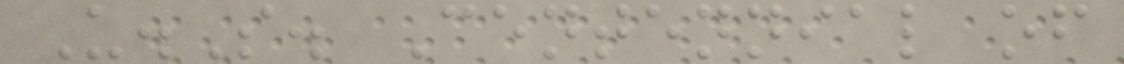U.S. Centennial of
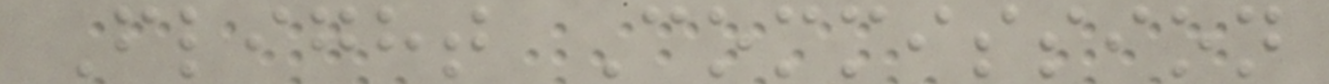Flight Commission
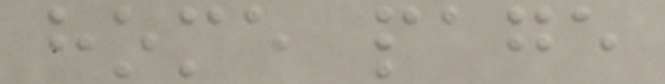home page
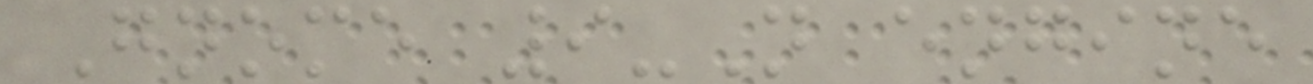Gnome 9-N engine
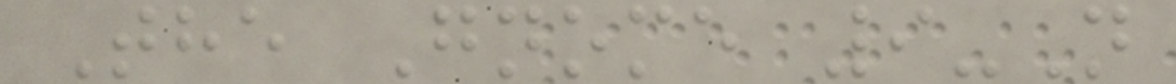The Gnome 9-N
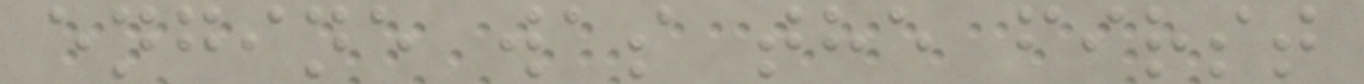engine was the first
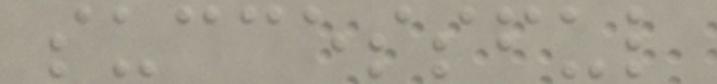successful
